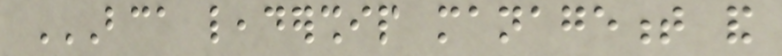BCA LEADERSHIP MANAGEMENT AND
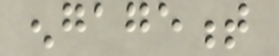engagement
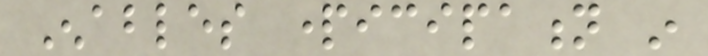Enables participation in
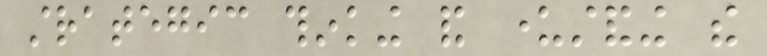strategic thinking and understanding the
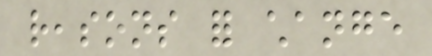reasons for change
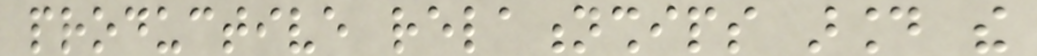productive relationships around the
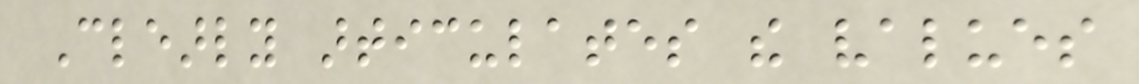Clearly articulates the values
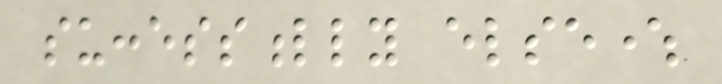successfully elsewhere
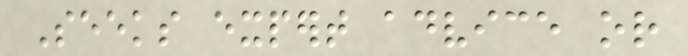Seeks expert advice or
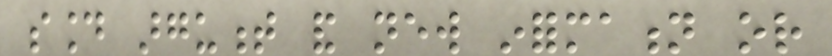sound argument and new information or
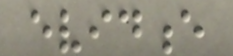evidence
